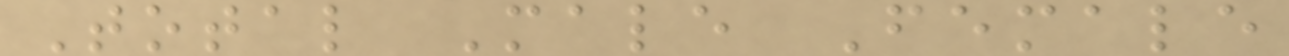Total Male Female
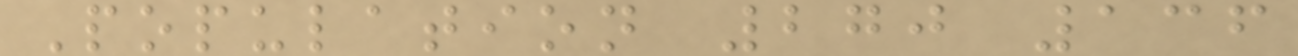Population 270 136
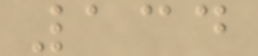134
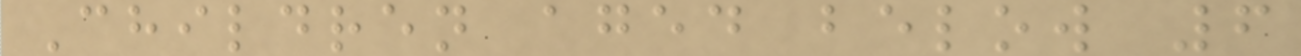Children aged below 6
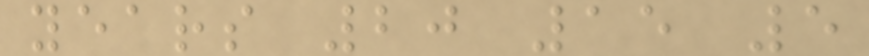years 20 15 5
